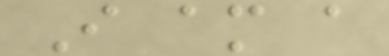I am a
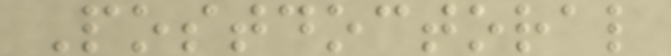Postdoctoral
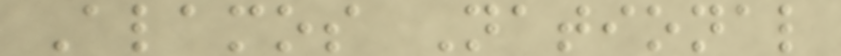Alamos National
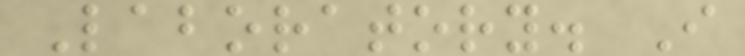Laboratory. I
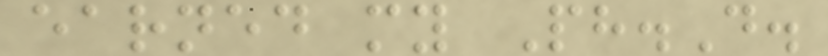earned my Ph.D.
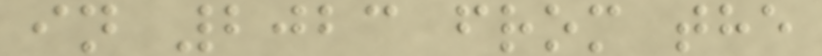in 2023 from the
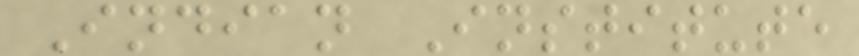Indian Institute
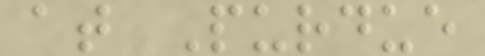at Purdue
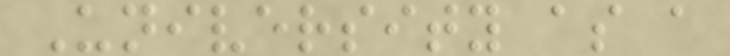University as a
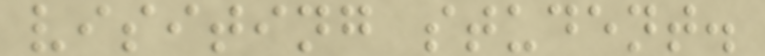visiting student.
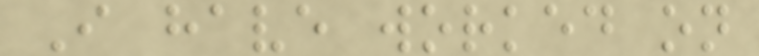I have worked on
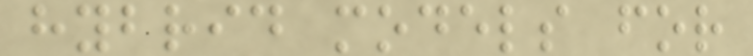hybrid models for
